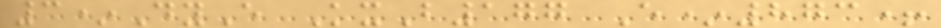3*DyE KxB177 E*873+
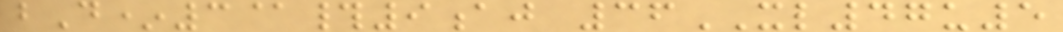bD*3@#9aj 36XL47u5
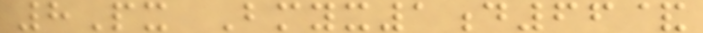8Px Bmyx1d66&
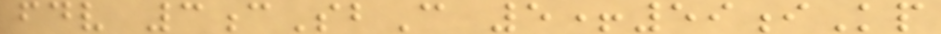fdv 3cSbC 5+59iKp
